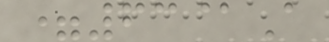=63@A
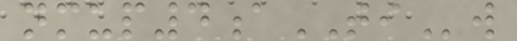nmup4aTIw
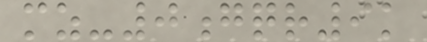mz-0gqr9k
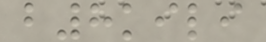b8kili
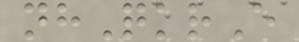nhQkrE
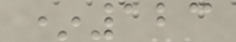*123
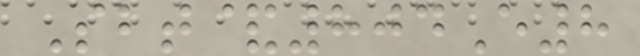Sbt&804E8
